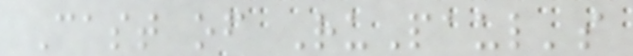Cast of RuPaul's
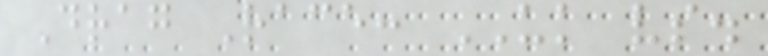Drag Race: UK vs.
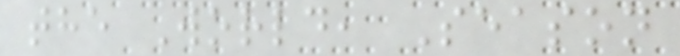the World, Season
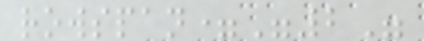rowspan="2"
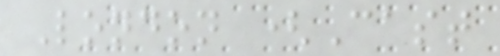London (Cast
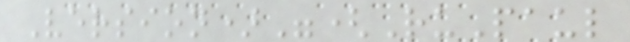Version)"(RuPaul
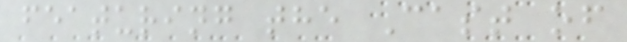featuring the Cast of
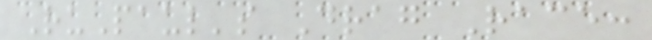RuPaul's Drag Race:
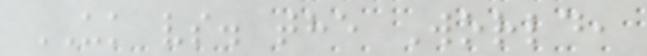UK vs. the World,
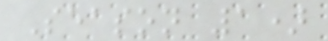Season 1)
